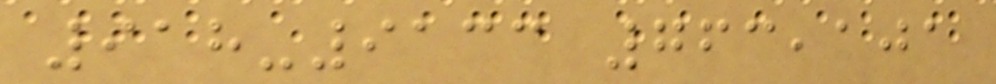918-9133 763,101
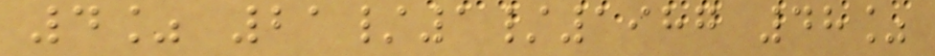4% 21/1/1987 48%
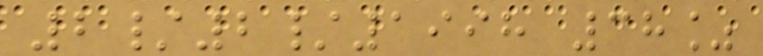2/2/1998 38%
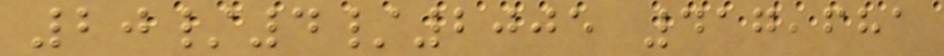20/4/2005 417,681
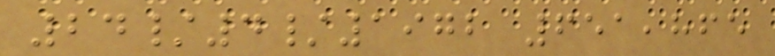24/4/1972 651,865
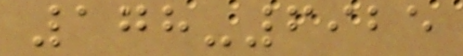178-6925
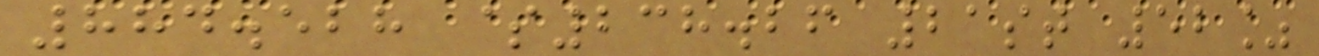884.528 $238.26 21st 52%
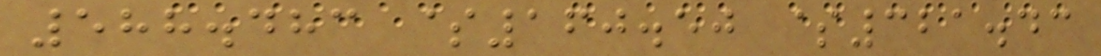588.483 $160.50 $321.43
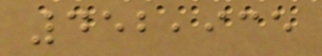452,935
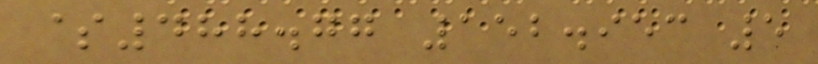$488.77 152.953 5
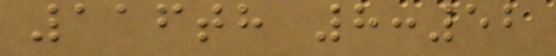116th 8:52
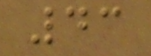43
